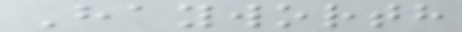Hayworth
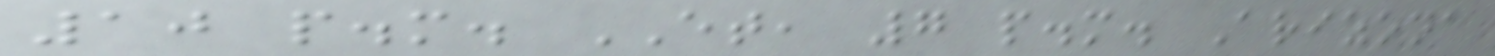10 p.m. ET, 7 p.m. Arizona
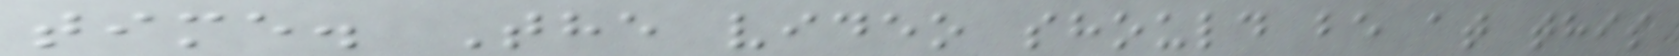time. The video should be at this
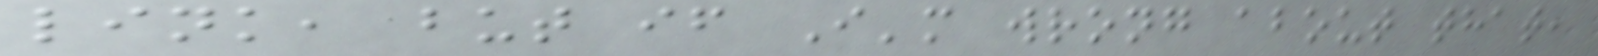link, but if I'm wrong about that,
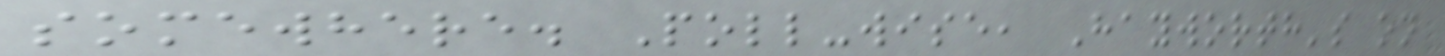somewhere. Poll-wise, Hayworth's on
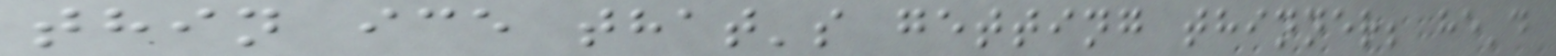thin ice that's getting thinner; he'd
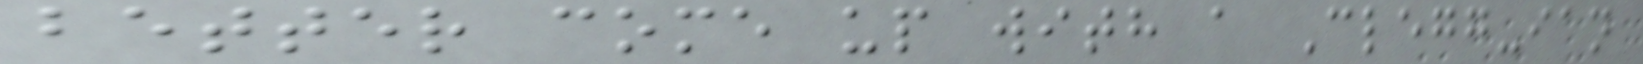better come up with a Clegg-ian
